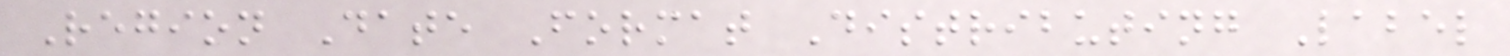Region Date Format Distributing Label
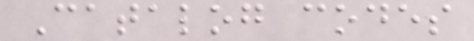Catalog codes
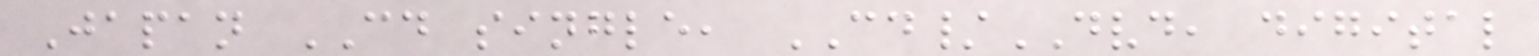Japan CD single, CD/DVD, digital
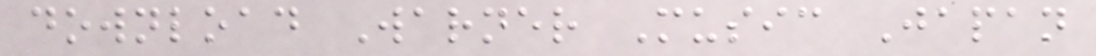download Warner Music Japan
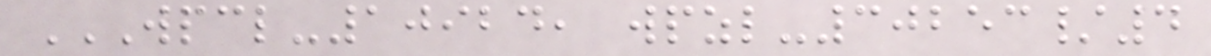WPCL-10924, WPZL-30253/4
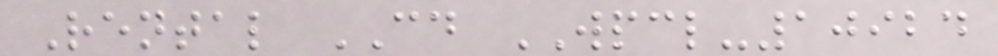Rental CD WPCL-10924
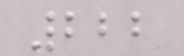222
